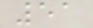51
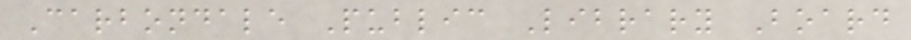Carbondale Public Library Board
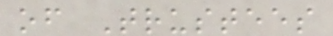of Trustees
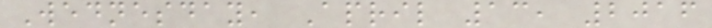Wednesday, April 13, 2016
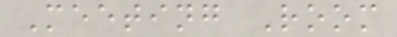Meeting Room
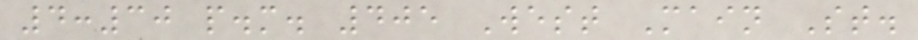4:30 p.m. 405 West Main St.
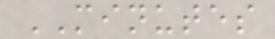MINUTES
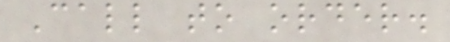Call to order.
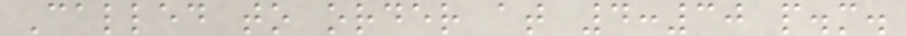Called to order at 4:30 p.m.
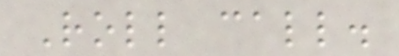Roll call.
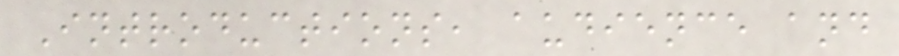Introductions, audience and
